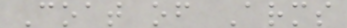Coat of Arms
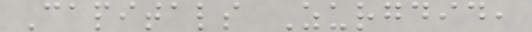Capitals Zurgdid,
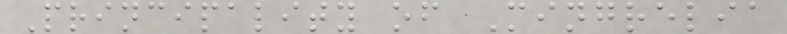Principality of Mingrelia
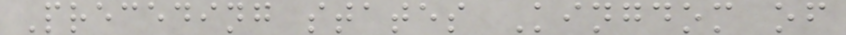Preceding states Kingdom of
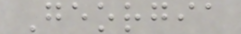Georgia
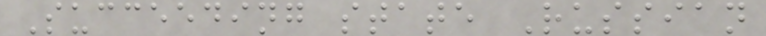Succeeding state Russian
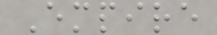Empire
